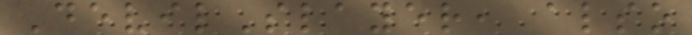DevilSlayer, also
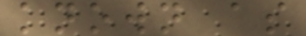known as
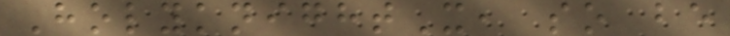HolyknightX, so be
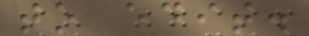to edit.
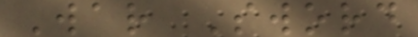War Sword
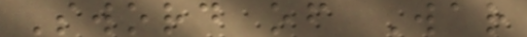Sword of War
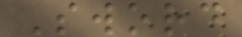Sword
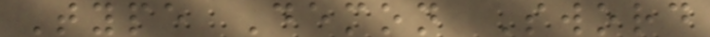Type Demon Sword
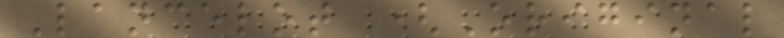Lancelot (Original
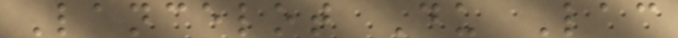Lancelot Du Lac
